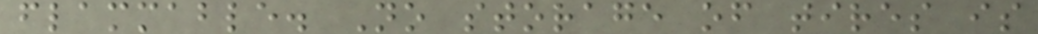flammable. No storage of tires is
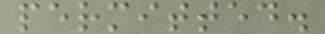permitted.
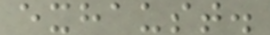exhaust.
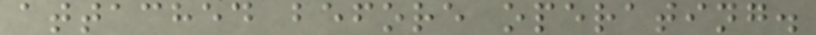attached before operating.
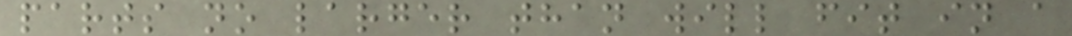parts no larger than will fit in a
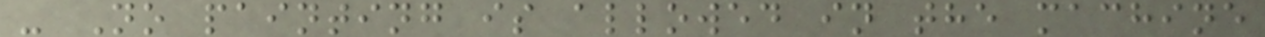- No painting is allowed in the machine
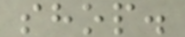shop.
